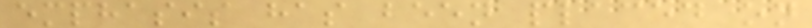emphasis has been placed on
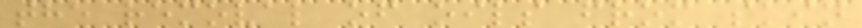the removal of oils from skin
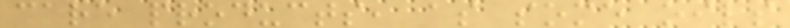care products, as some oils
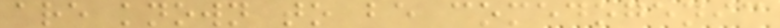are known to be comedogenic
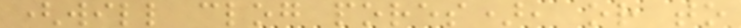(will clog pores), or to
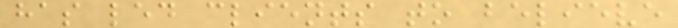has led clients to believe
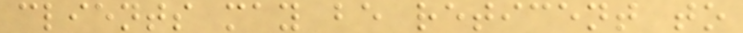clients may be reticent to
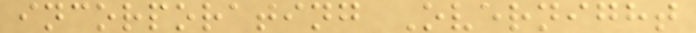incorporating Overnight
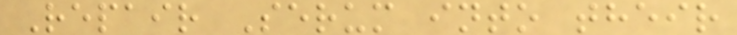Repair Serum into their
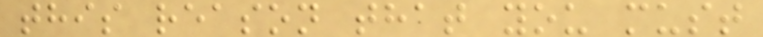this reason that you must
